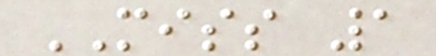MISS 1
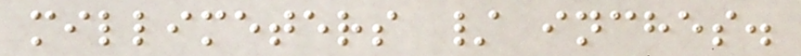millimeters / inches.
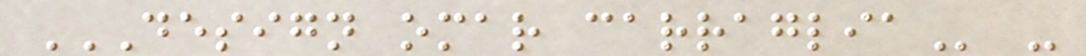DESIGN OMAR CARRAGLIA -
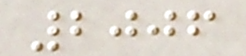2006
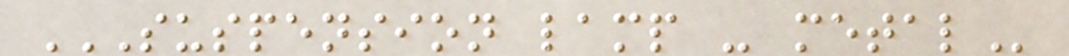SUSPENSION LAMP - METAL
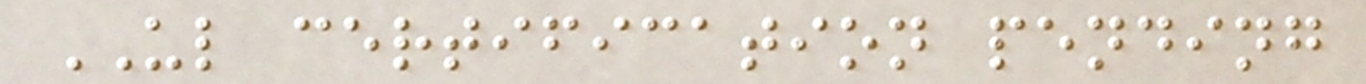UL certification pending
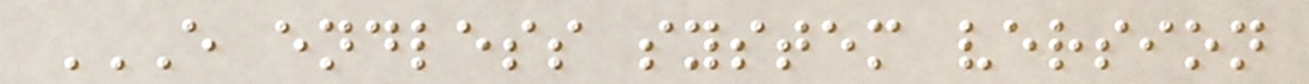E ENDLESS SYSTEM VERSION
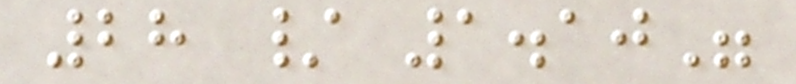28 / 1.10"
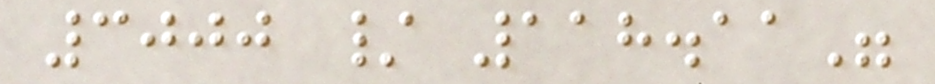3000 / 118.11"
